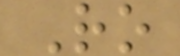Ro
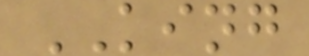KING
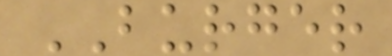BURGER
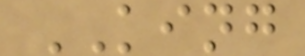KING
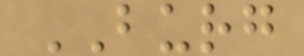BURG
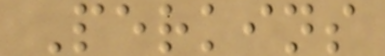Perkins
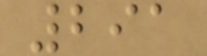291
